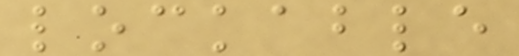lockable
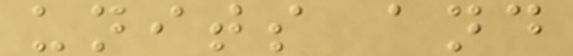units and
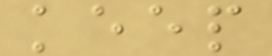keep
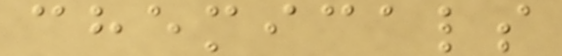chemicals
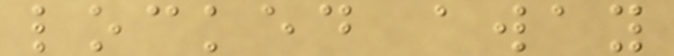locked away
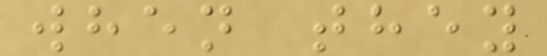when they
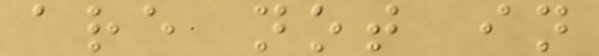are not in
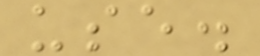use.
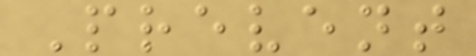Prevent
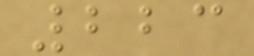223
